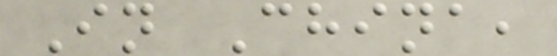In China,
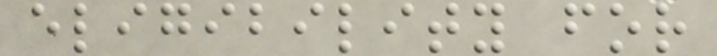eligibility for
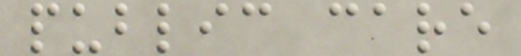public care
